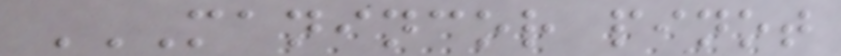MANINCOR PINOT
